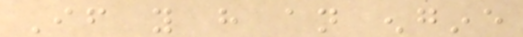If you have an engine
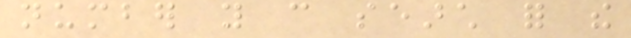number you can search for the
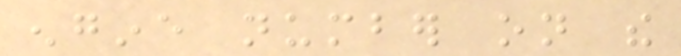engine number on the
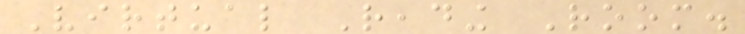Virtual Reading Room.
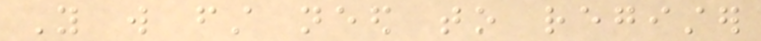You will first need to register
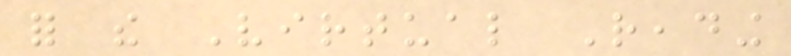for the Virtual Reading
